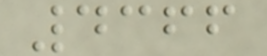4366
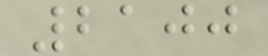2100
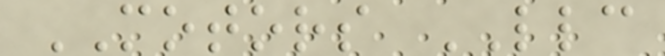MOTORS LLC
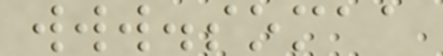www.somaa
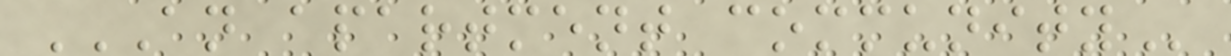AN APARTMENT COMMUNITY
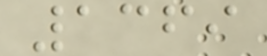1369
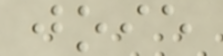joie
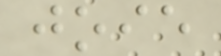joie
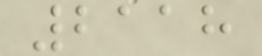2118
